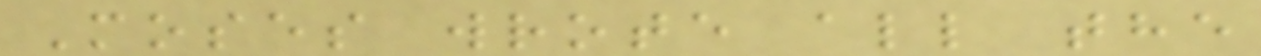Moses wrote all the
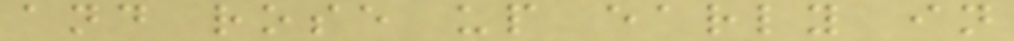and rose up early in
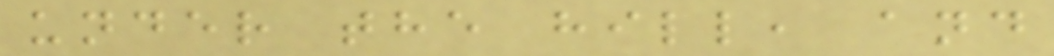under the hill, and
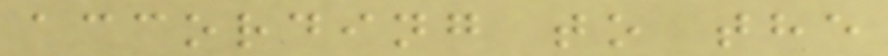according to the
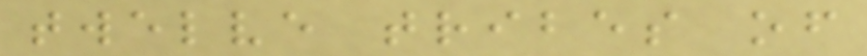twelve tribes of
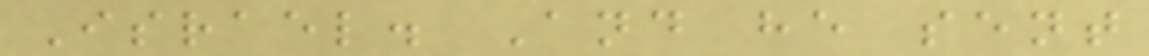Israel. And he sent
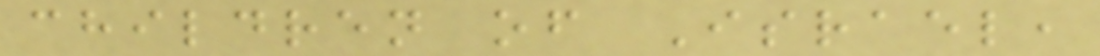children of Israel,
